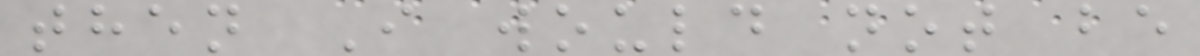then I would not be
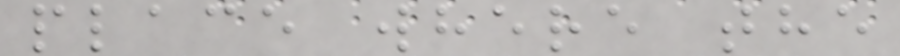place where the
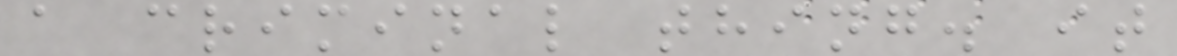a criminal thing. it
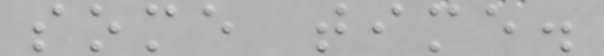some time.
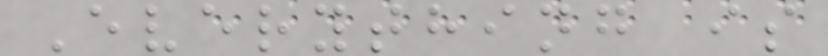Everything is
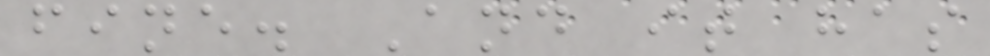fine. And it has
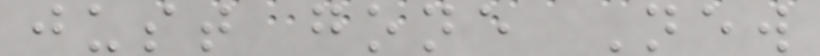just gone New
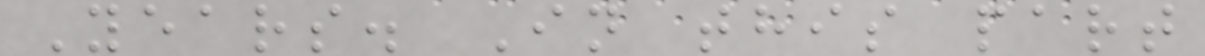Years. In this part
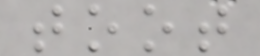toot
